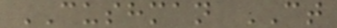CUSHMAN CT
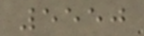5550
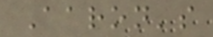Aaron's
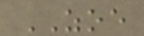ZOE
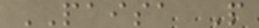PAISA P
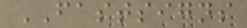FASTSIGNS
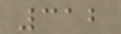312
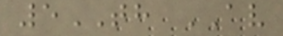5TH AV
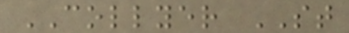COLLYER ST
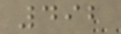492
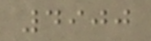4900
